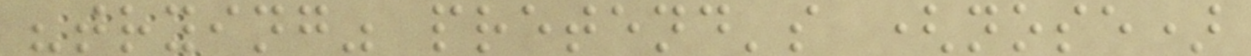"trying" pretend's (nose)
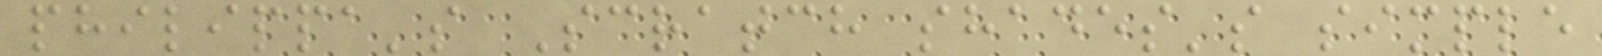philippa's Scratch shades's simple
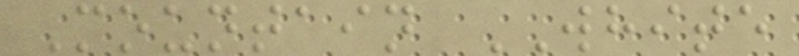Mountain WHITE
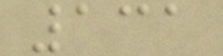131
